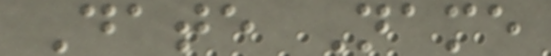Date Name
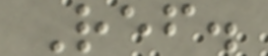Ref.
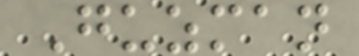Guzman
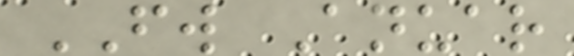FW Anuar
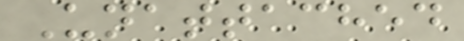Unattached
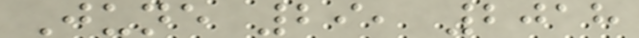June 29, 2018
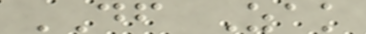DF Zak
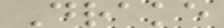Drake
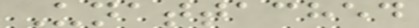Unattached
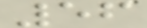56
